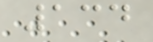134
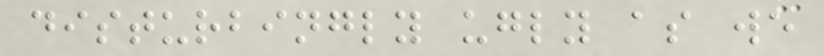disturbingly ugly as we
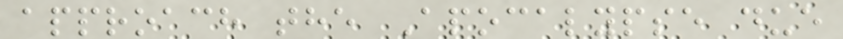approach the Apocalypse due
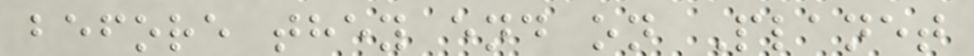before they end on Planet
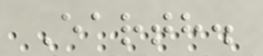Earth.
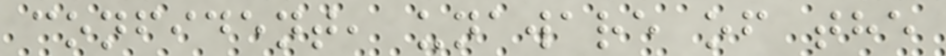confident, unaware of the
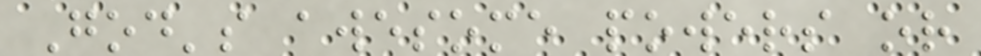God's awesome powers or
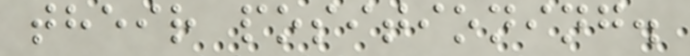their positioning.
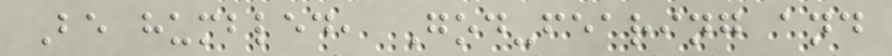Be humbled, God-fearing and
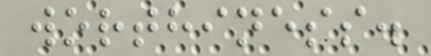worthiness.
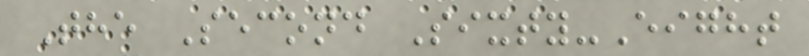The Second Sixty-Eight
